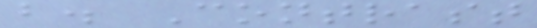b. Contrast
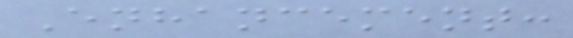Enhancement:
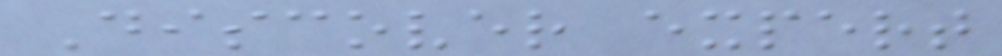Discover expert
